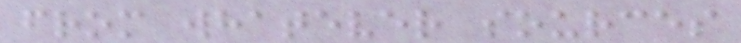from whatever sources
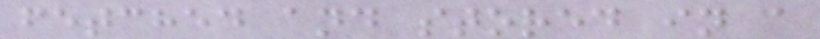fetched and stored in a
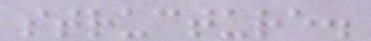structure.
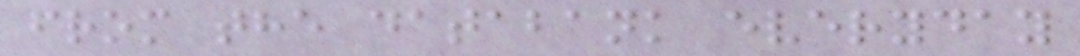from the databank everyday
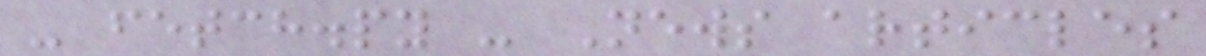- fetch.py - News articles
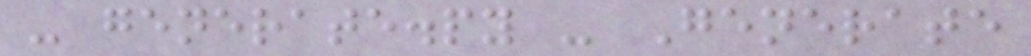- generate.py - Generate
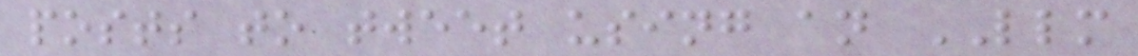posts to tweet using an LLM
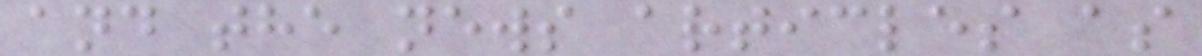and the news articles as
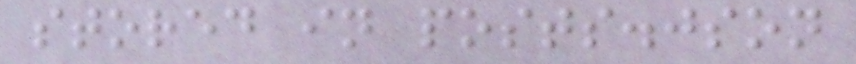stored in posts.json
